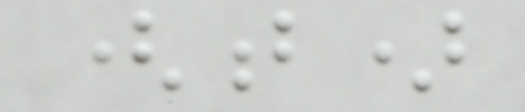(b)
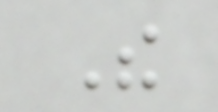The
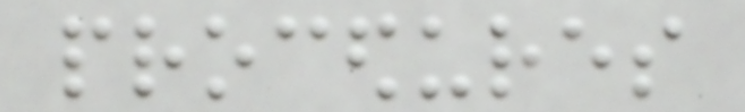procedures
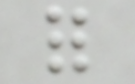for
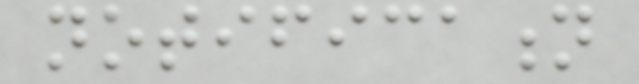notification
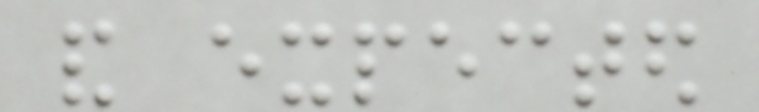and expected
